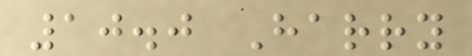10.0 Harry
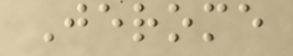Jerome
